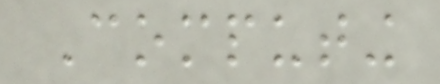Computing
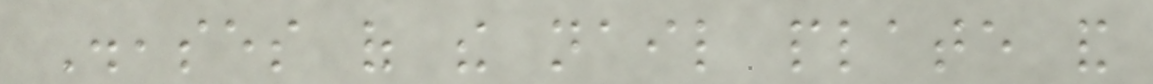Diseases of the nail plate and
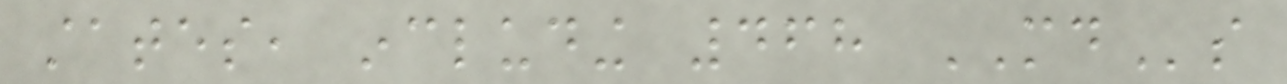states, including 468 MDs
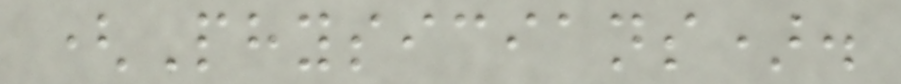(Physicians).
